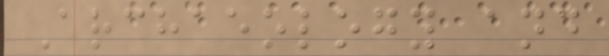Archaeology and
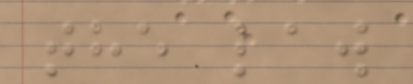the law
